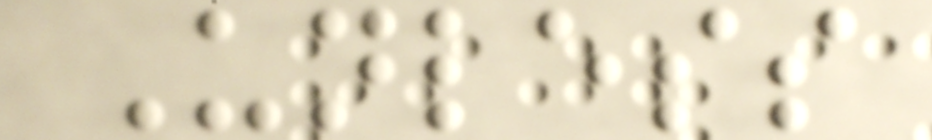Unless
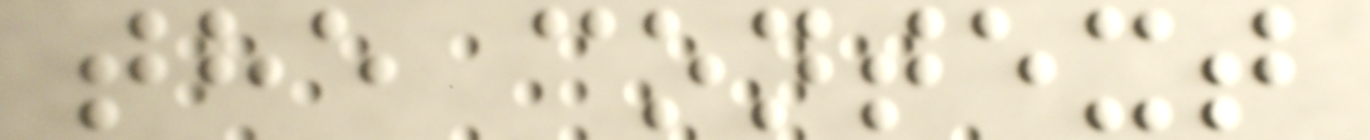the context
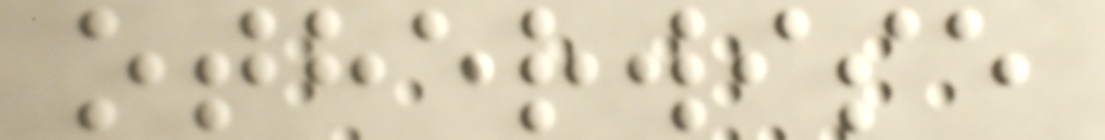otherwise
